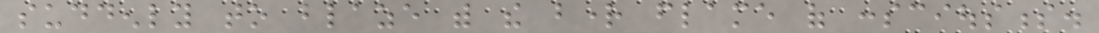suddenly to blaze with the bright flame of consciousness.
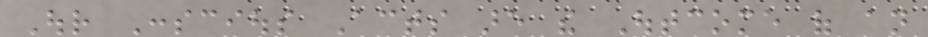Our Conscious Acts are the Outcome of an
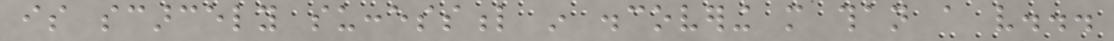is scarcely successful in discovering more than a very...
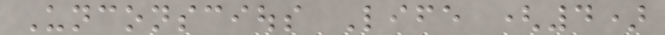Unconscious Life (4)
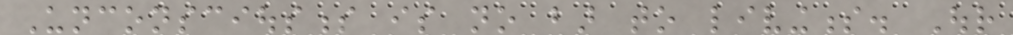Unconsciousness is no bar to livingness. Our
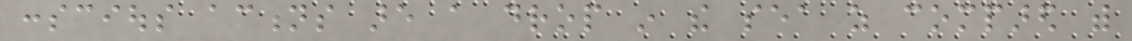conscious actions are a drop in the sea as compared with
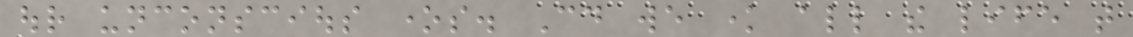our unconscious ones. Could we know all the life that
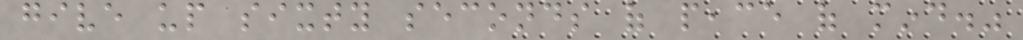give up sixty seconds of peace of mind."
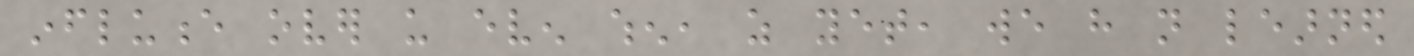influence over us even when, as yet, we have not learned
